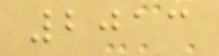2013
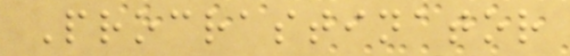Procrastinator
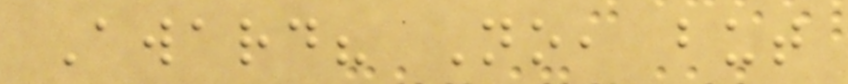Award? No, but
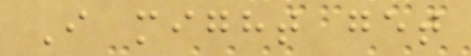I might get
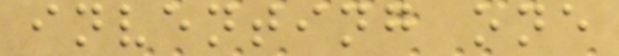inventing one
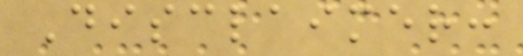Disclaimer:
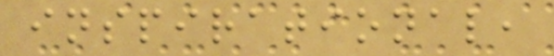inspirational,
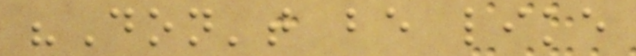"Don't be like
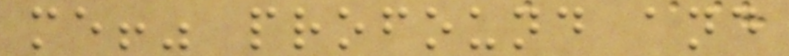me!" profound and
